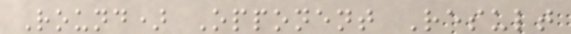Round) Opponent Result
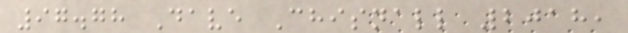97.78 Dave Chisnall 2018,
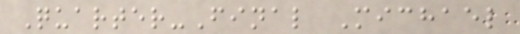Quarter-Final Michael
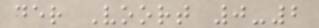der Voort 0-2
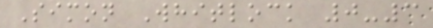Simon Whitlock 0-3
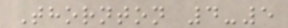Thornton 4-5
